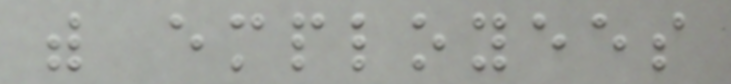with employees
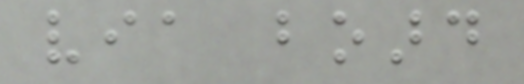via board
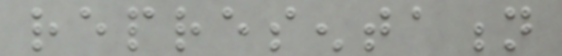representation
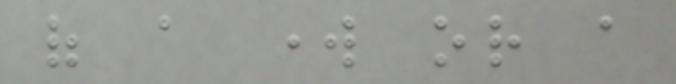of a work or a
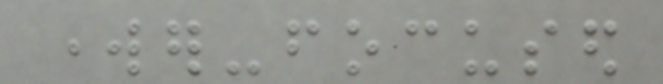worker-focused
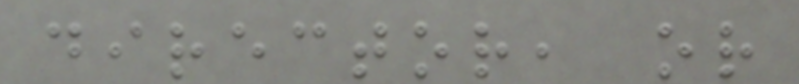director, or
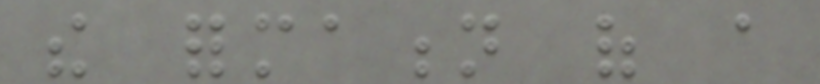the formation of a
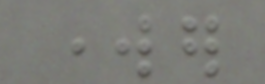worker
